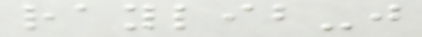raylib-j
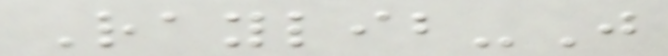Raylib-J
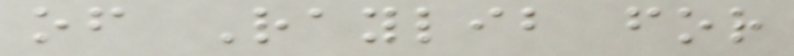of Raylib for
